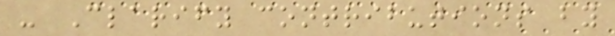- Clarify contributions by
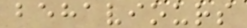behaviours
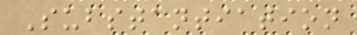Substantiation
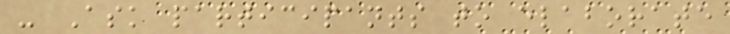- Ask participants to elaborate
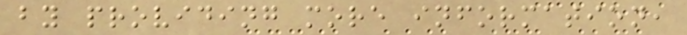by providing more information,
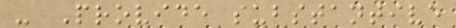- Provide substantive
